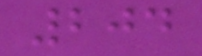204
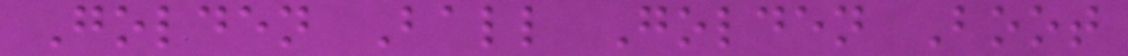Golden Ball Golden Boot
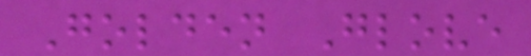Golden Glove
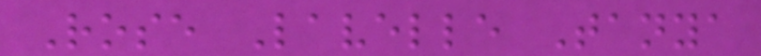Rose Lavelle Tanya
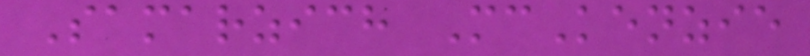Samarzich McKenzie
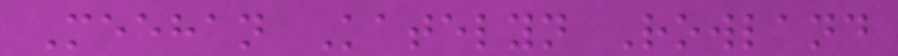Meehan Katelyn Rowland
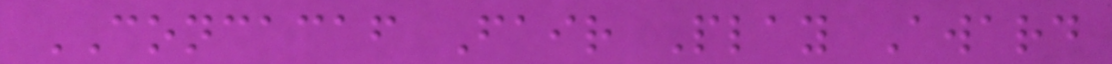CONCACAF Fair Play Award
